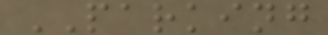PARKING
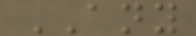ANY
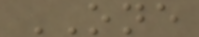ONE
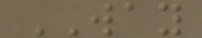WAY
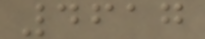4617
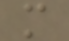m
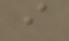i
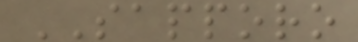SAPPORO
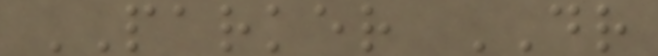PARKER DR
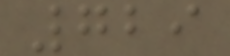729
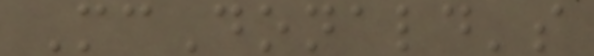McDonald's
